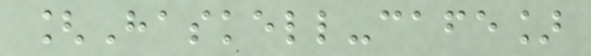[Haskell-cafe]
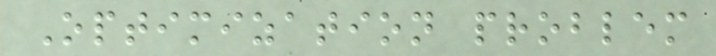Optimization problem
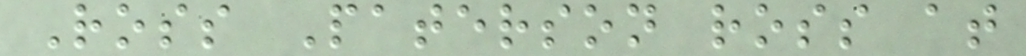Ross Paterson ross at
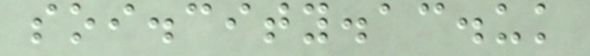soi.city.ac.uk
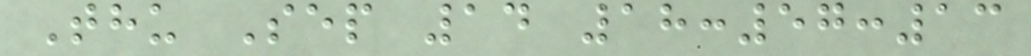Thu Sep 14 18:57:13
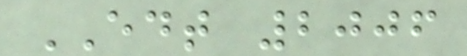EDT 2006
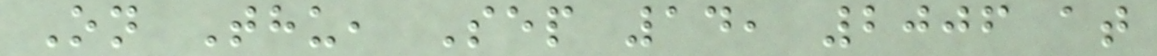On Thu, Sep 14, 2006 at
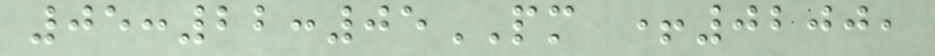05:22:05PM +0200,
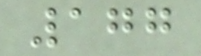177
